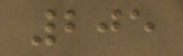205
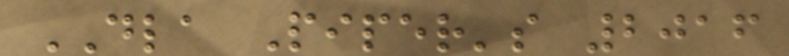DLA Piper's 2016
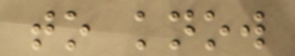to know
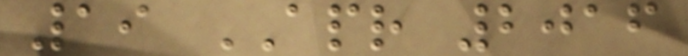19 APR 2016
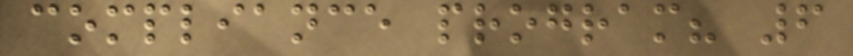compliance program? 6
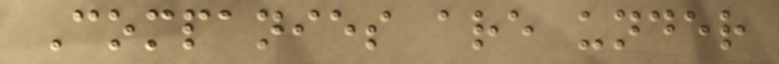Companies are under
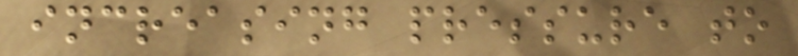increasing pressure to
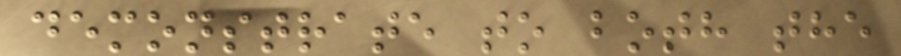demonstrate to both the
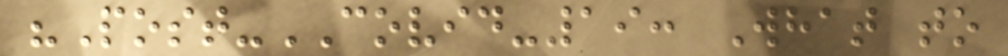"Post-COVID-19: What to
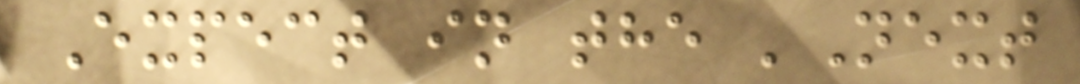Expect in the 'Next
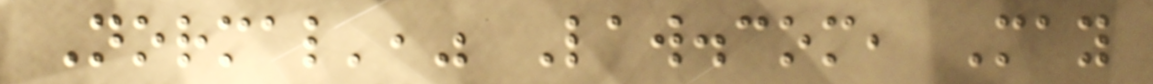Normal'," Law.com, May
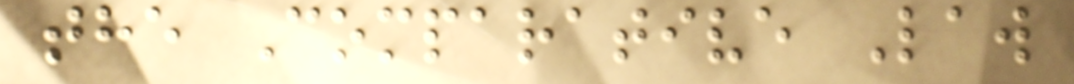the Comparative Law
